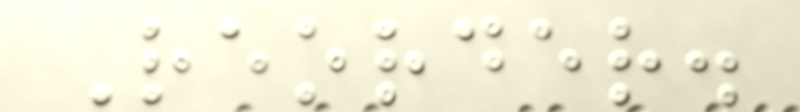Reorder.
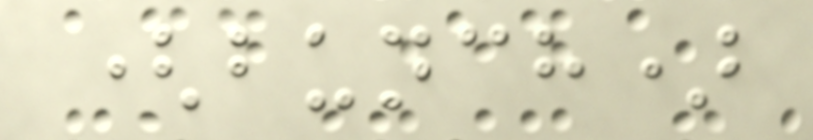(bunch)
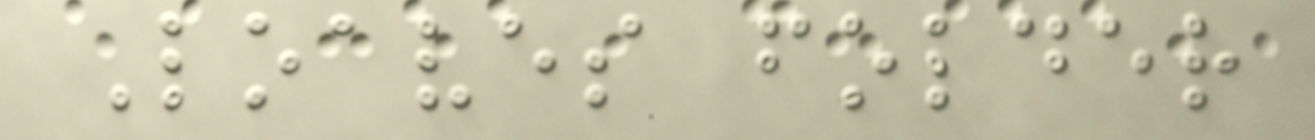Loaves folder
